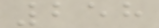258
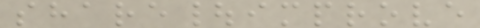share|improve
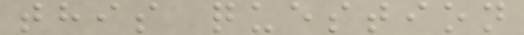this question
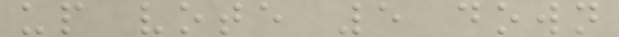up vote 5 down
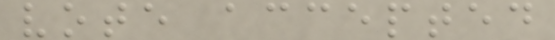vote accepted
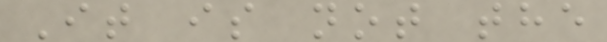It is not the
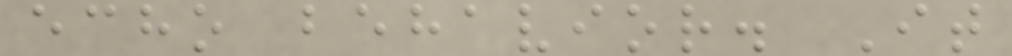echo behavior. It
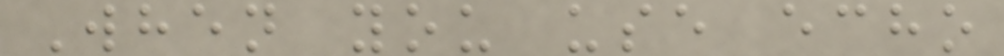When you use echo
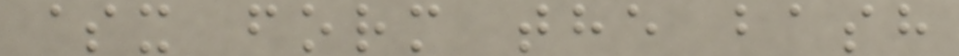$x form the bash
